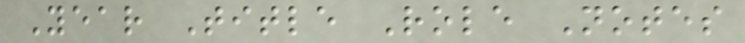Year Title Role Notes
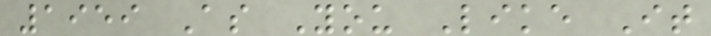1959 As You Like It
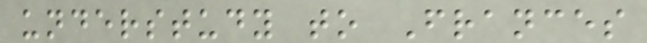understudy to Frances
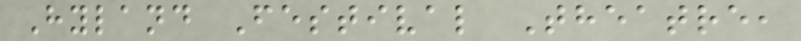Hyland Festival Theatre,
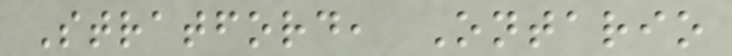Stratford, Ontario
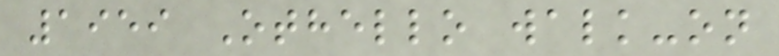1959 Othello walk-on
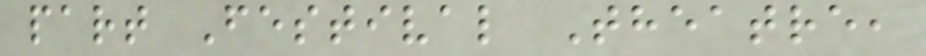part Festival Theatre,
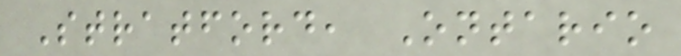Stratford, Ontario
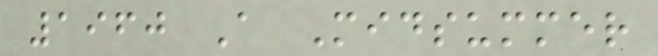1960 A Midsummer
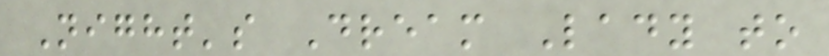Night's Dream Lady to
